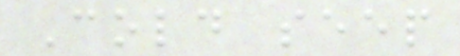Cold seep
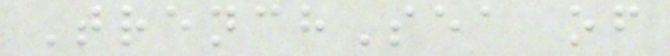TrenchSea of
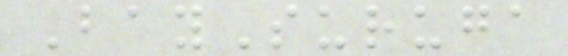BaySuruga
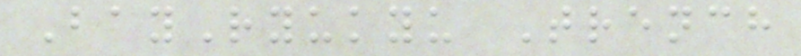BayRyukyu Trench
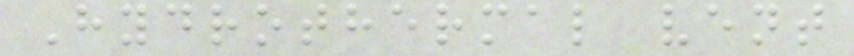Hydrothermal vent
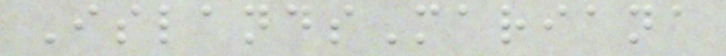IslandsMariana
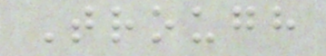Trough
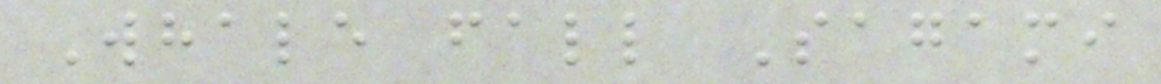Whale fall Sagami
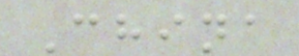China
